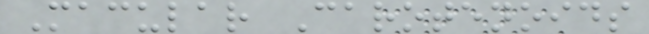Macular Carotenoids
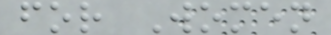for Women
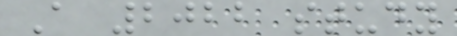A 2022 study
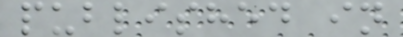published in
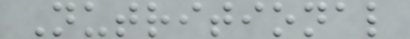Nutritional
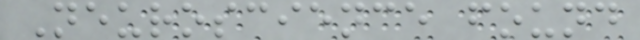Neuroscience found
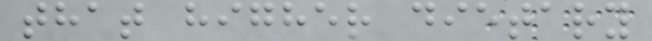that higher dietary
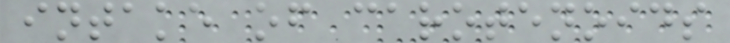intake of carotenoids
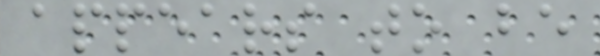appears to be
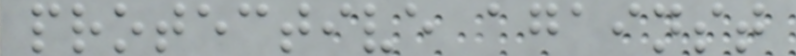protective against
